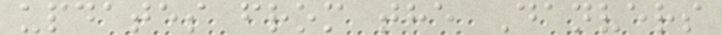updates from the Danvers
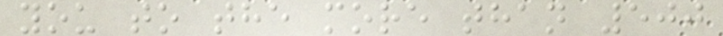you to the more than 500
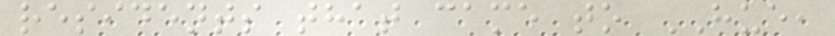residents that came to HUE,
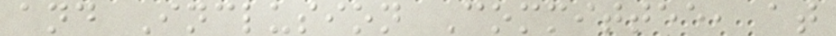and Inclusion Committee, at
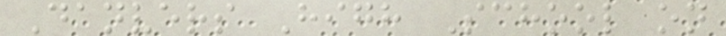Danvers High School on
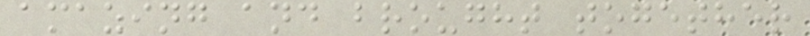amazing and brought together
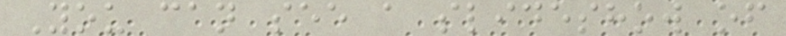You can see a slideshow of
